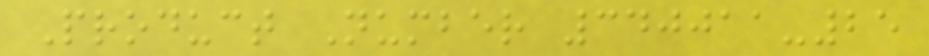Product Number 340011-25
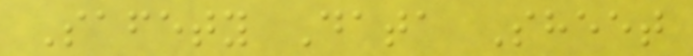Safety Data Sheet
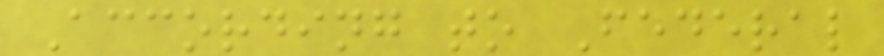According to Federal
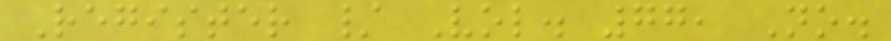Register / Vol. 77, No.
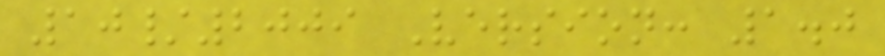10/2009 Version: 1.0
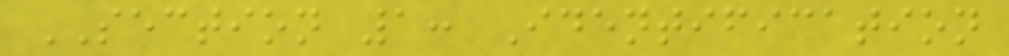SECTION 1: Identification
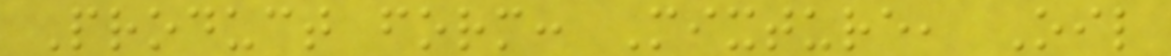Product form: Mixture, Oil
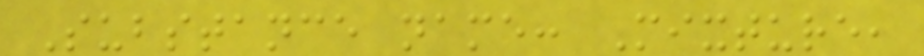Substance name: Mixture,
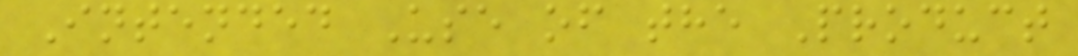Intended Use of the Product
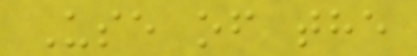Use of the
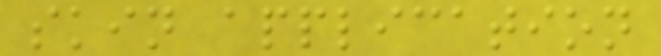skin application
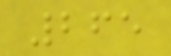265
